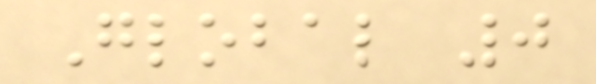Global 0
